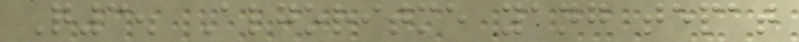Q3. Algoritme yang tepat
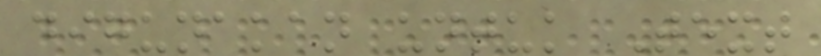digunakan untuk Text
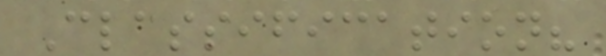Classification?
